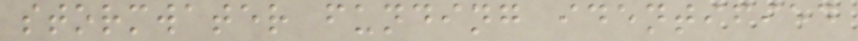stormwater funding identified
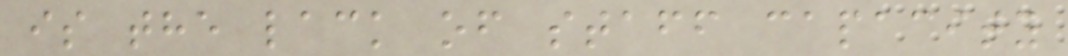is the lack of staff capacity
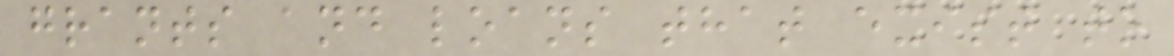grants and loans that exist to
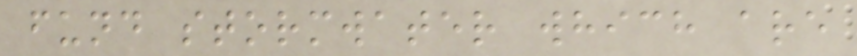fund stormwater which are
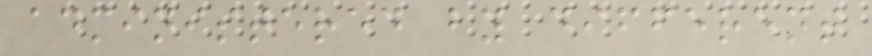administered by different
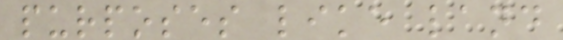purposes like land
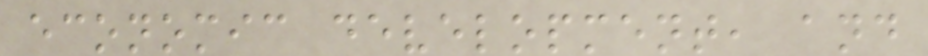economic development, and
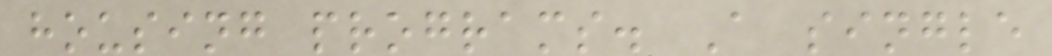housing programs. A single
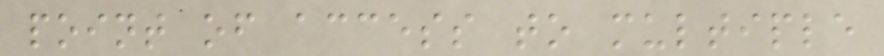point of access to multiple
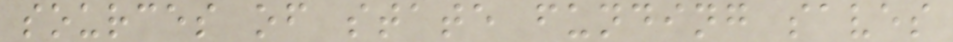sources of state funding saves
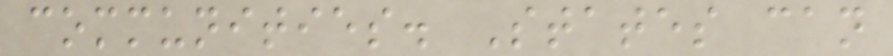communities. States can
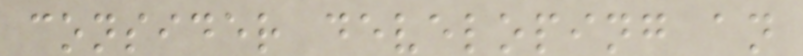consider developing an
